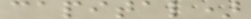capital)
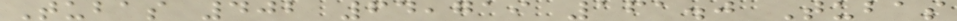Tubas 402 64,719 161.0 Tubas
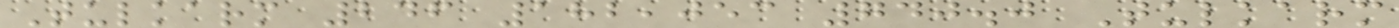Tulkarm 246 182,053 740.0 Tulkarm
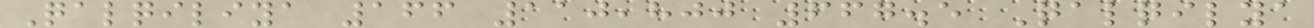Qalqiliya 166 110,800 667.5 Qalqilya
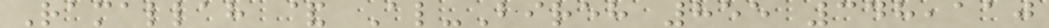Ramallah & Al-Bireh 855 348,110
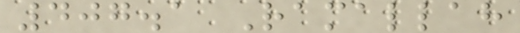407.1 Ramallah
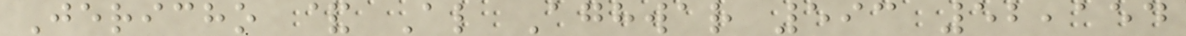Jericho & Al Aghwar 593 52,154
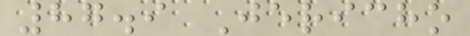87.9 Jericho
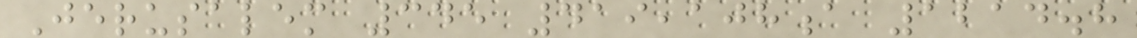Jerusalem 345 419,108a 1214.8
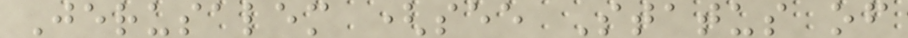Jerusalem (see Status of
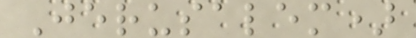Jerusalem)
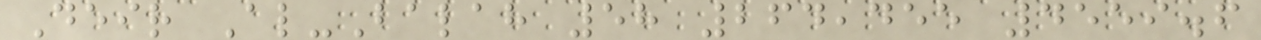Deir Al-Balah 58 264,455 4559.6
